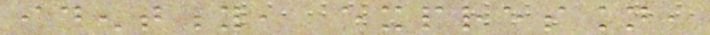identity, expression,
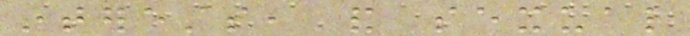interests, and sexual
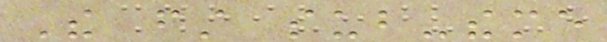The first sub-theme
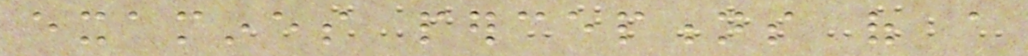examines perceptions of a
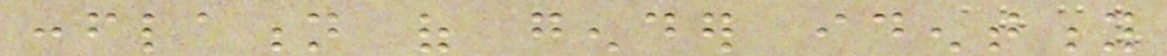conflation of gender identity
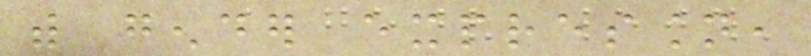with gender expression,
